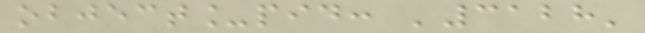object_pid: '3128'
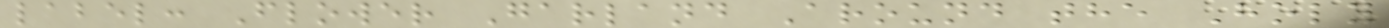label: Flower Garland Around the Holy
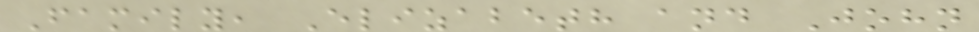Family, Elizabeth and John
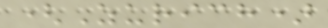(Zurich)
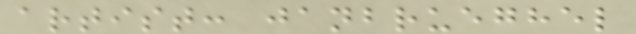artist: janbrueghel
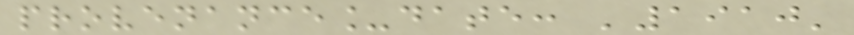provenance_date: '1910'
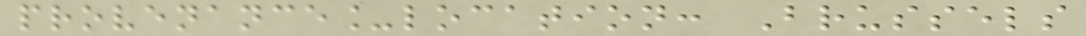provenance_location: Brussels
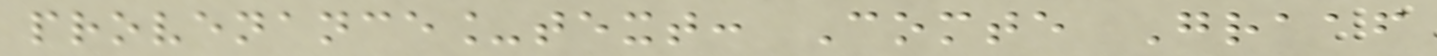provenance_text: Comte Graaf
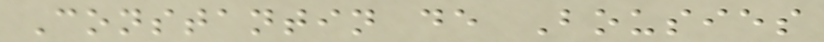Constantin de Bousies
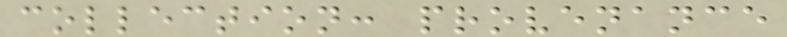collection: provenance
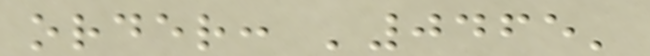order: '0465'
